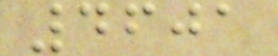4601
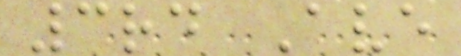3rd Ave
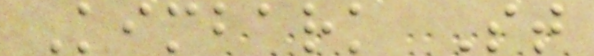Kimbark St
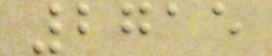2715
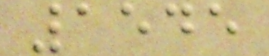1545
